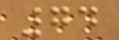74
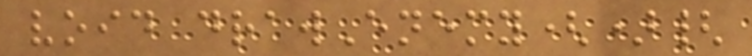void drawEnemy(){
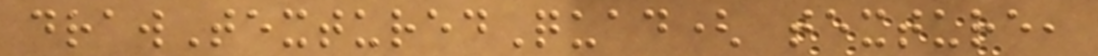drawTexturedQuad( texture,
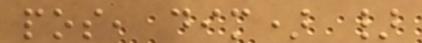pos, dim) }
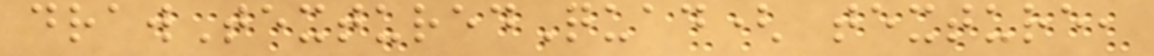drawTexturedQuad( texture,
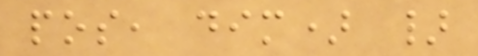pos, dim) }
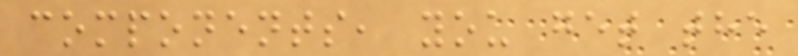components, you get the
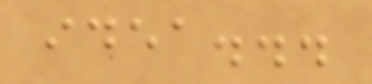idea...
